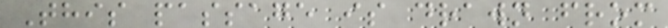This passage is drawn from
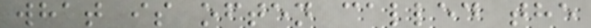what is often called the
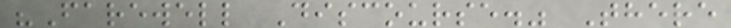"Farewell Discourse." There
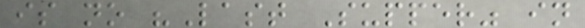is no "Last Supper" in
